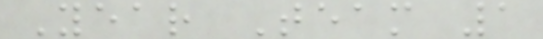Year Team 1
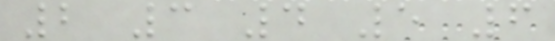2 3 4 5 6
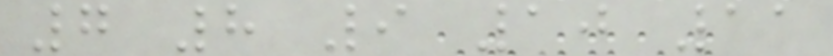7 8 9 10 11
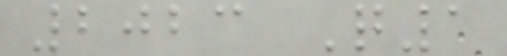2023 Q1
